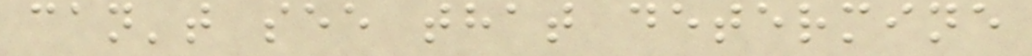can't see that determine
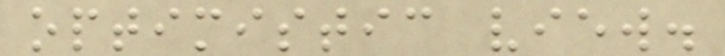optimistic view.
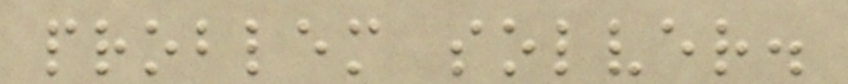problem solver.
